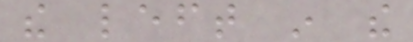the left in the
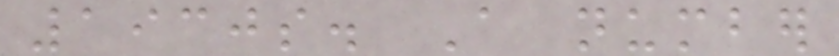1930s. A number
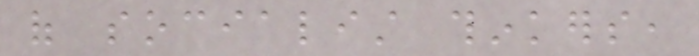of socialist thinkers,
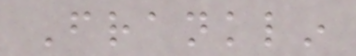Franklin
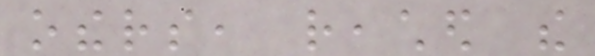others, reached the
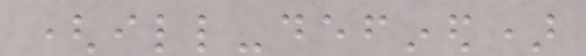(ill-defined)
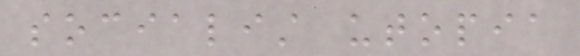socialist utopia
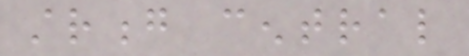strong central
